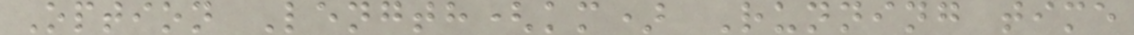Option Length(km) Running time
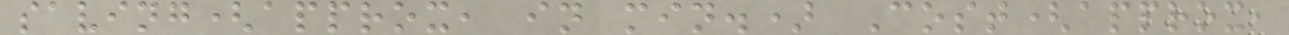saving(approx, in min.) Cost(approx,
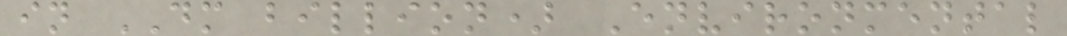in DM billion) Environmental
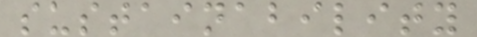sustainability
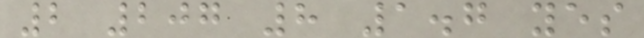2 207 8 1.7 yes
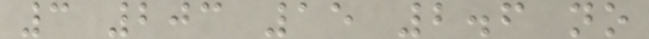3 203 15 2.6 no
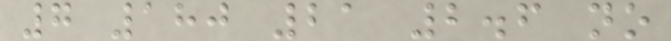7 180 21 2.6 no
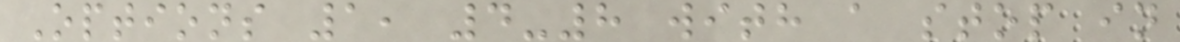Options 1, 4-8 with a stop in
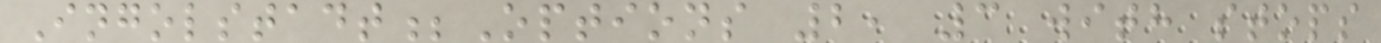Ingolstadt;Options 2, 3 with stops
